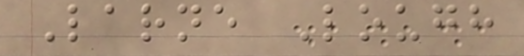Larne Lough
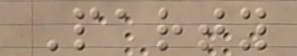Party
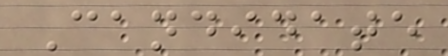Candidate
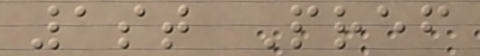1st Pref
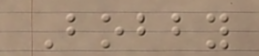Bobby
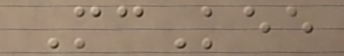McKee
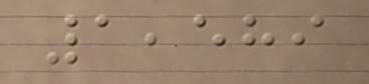1,589
